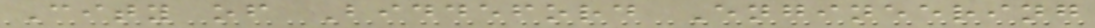City of Biddeford Engineering
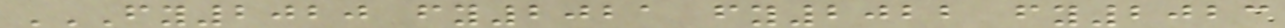FY2020 FY2021 FY2022 FY2023
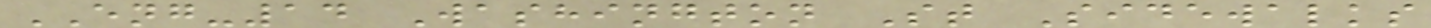ENG-14 Washington St Sidewalks
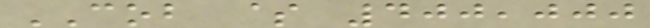COB $ 400,000
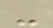-
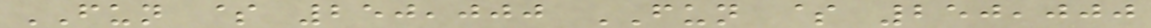FUN $ 250,000 FUN $ 250,000
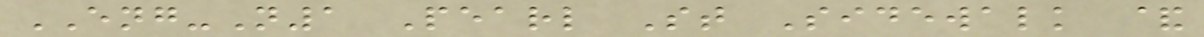ENG-N1 Pearl St Sidewalk &
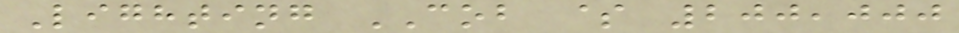Lighting COB $ 200,000
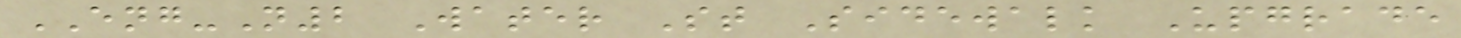ENG-N2 Water St Sidewalk Upgrade
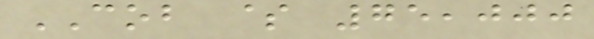COB $ 75,000
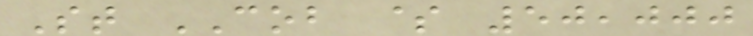St COB $ 50,000
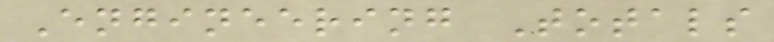Engineering Totals
